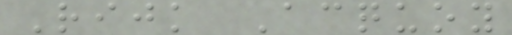Rijk Acquoy
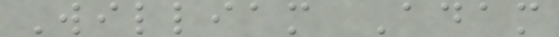William Adam
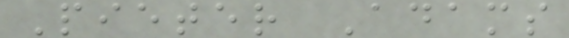Pieter Adams
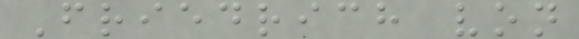Friedrich von
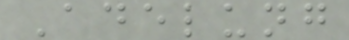Adelung
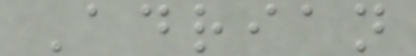Adrian
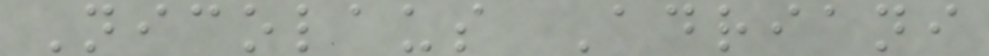Nicolaus Adriani
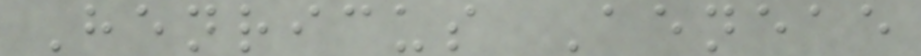Henricus Aeneae
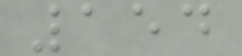154
